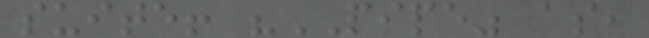suite! "PIPE" as,
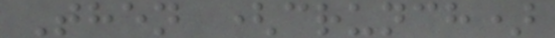Then (crunch)
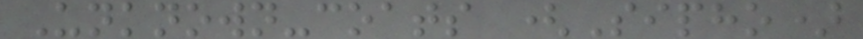Unknown-coats (Sipho)
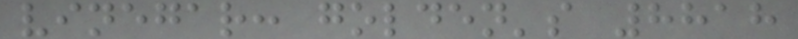vinegar: golden's 8818
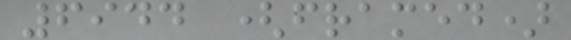6944 (framed)
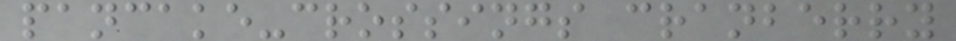pancake-crossings cranberry
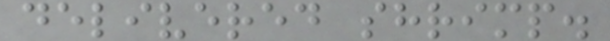delivered shrimp.
